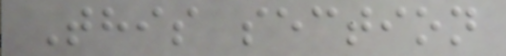This section
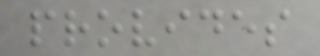provides
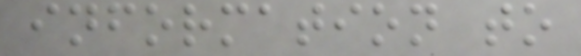information to
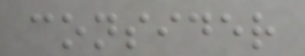consider
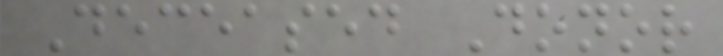Deceased Donor
